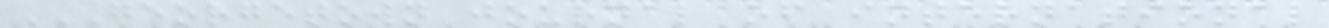GEORGETOWN JOURNAL OF INTERNATIONAL
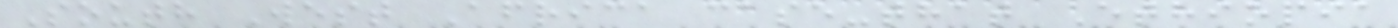South West Africa case-that Ethiopia
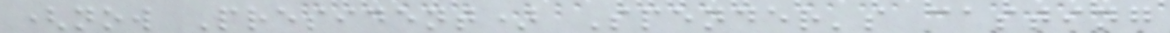(now President) Spender's casting
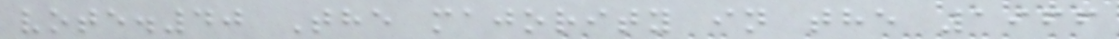vote.40 The majority in the 1966
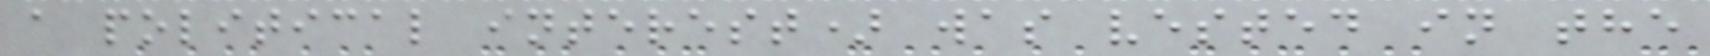a political interest) was vested in the
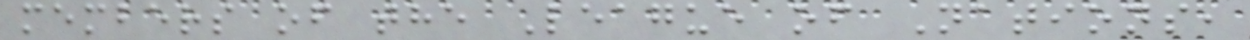members of the League of Nations,
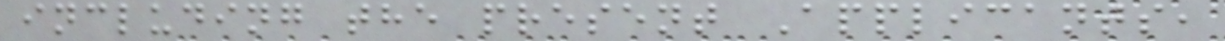including the present Applicants,
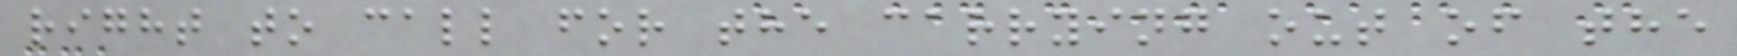right to call for the carrying out of the
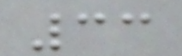33
